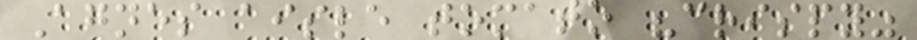Agnes aisle tomato "crispy"
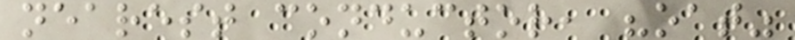nearest conductor, "oat"
